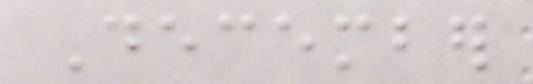December
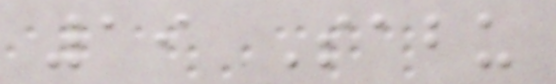19 Sabu
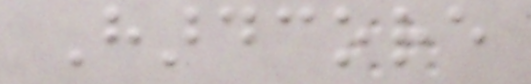Hardcore
